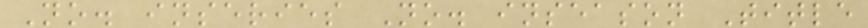No. inseries No. inseason Title
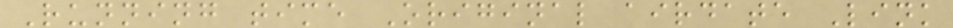Running time Original airdate Link
